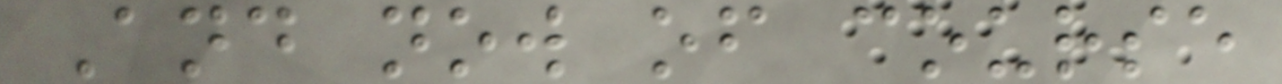And now of course
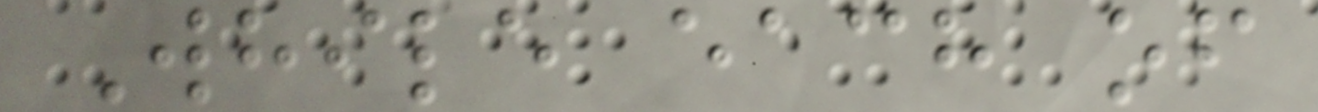While each of
